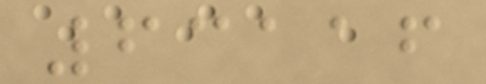63116
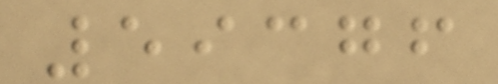59376
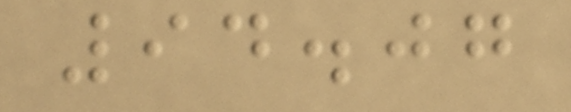94.07
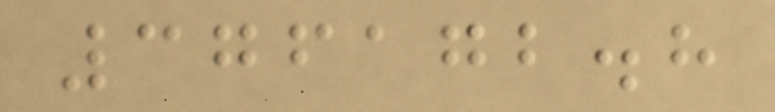376172.8
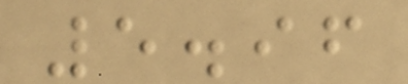5.96
